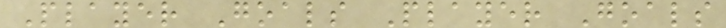Player Goals Player Goals
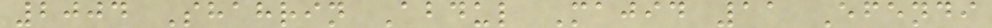2004 Shahrin Abdul Majid 11 Efendi
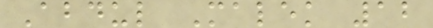Abdul Malek 12
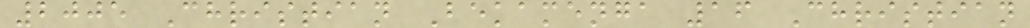2005 Christian Bekamenga 16 Christian
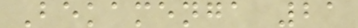Bekamenga 21
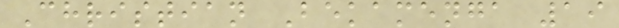Christian Bekamenga 19
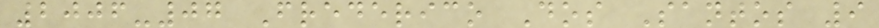2006-07 Frederico Dos Santos 9
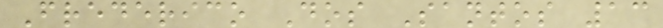Frederico Dos Santos 13
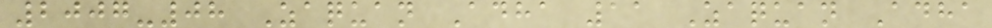2007-08 Zaquan Adha 11 Zaquan Adha
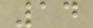14
